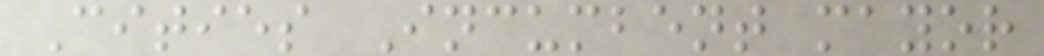Cities Incumbent mayor
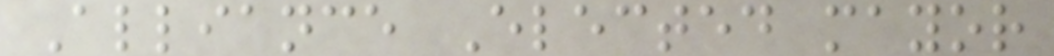Alliance Elected mayor
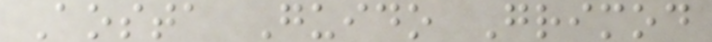Aosta Guido Grimod
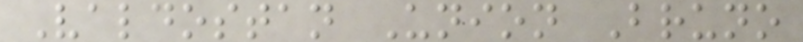Valdostan Union Bruno
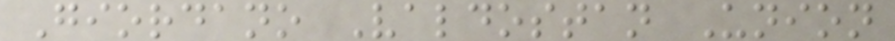Giordano Valdostan Union
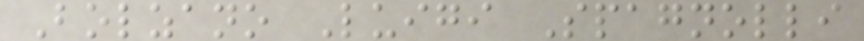Bolzano Luigi Spagnolli
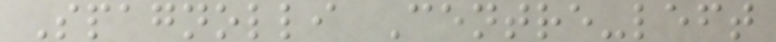Spagnolli Centre-left
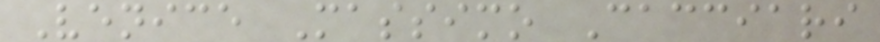Venice Massimo Cacciari
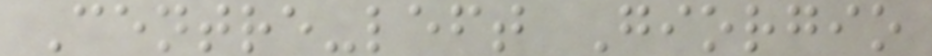Centre-left Giorgio
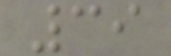39
